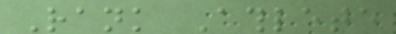Rank Athlete
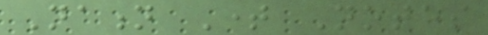Nation Time Notes
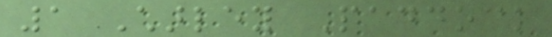1 Charley Paddock
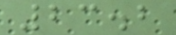23.2
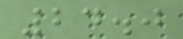24.0
